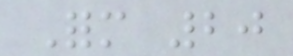Form 20
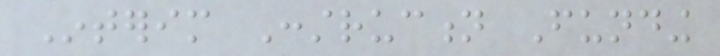Interim Construction Funding
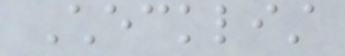Checklist
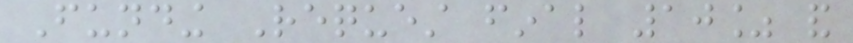Funding Request final 10% and
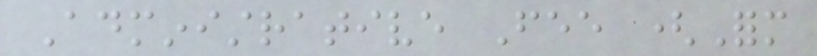Administrative Fee (Form
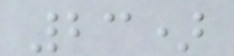23)
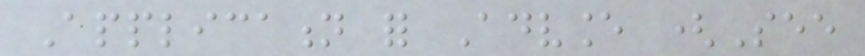Application for Advance (See
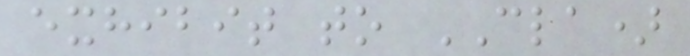exhibit to CLA)
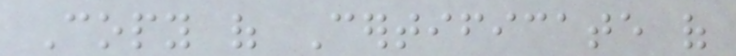Copy of Certificate of
